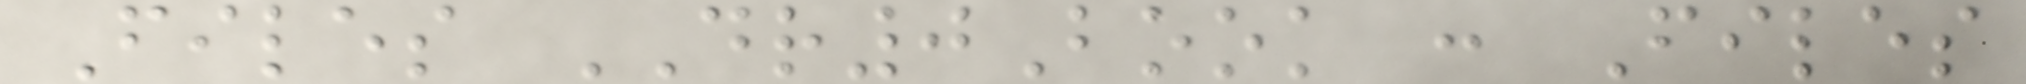Files DR0Book : Files
